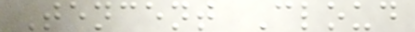Tencent Cloud
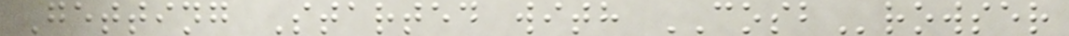Getting Started with COSBrowser
